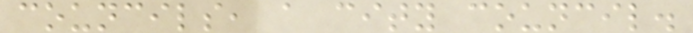councils, a city council.
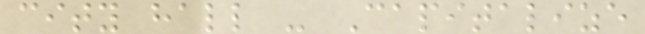city hall - Capitalize
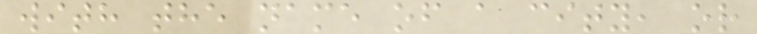with the name of a city, or
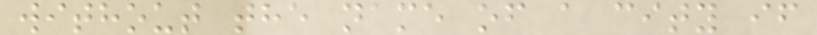without the name of a city if
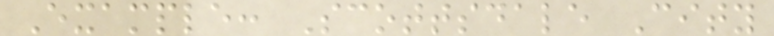Example: Scottsdale City
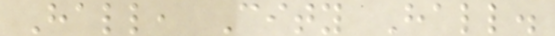Hall, City Hall.
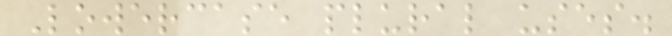Lowercase plural uses.
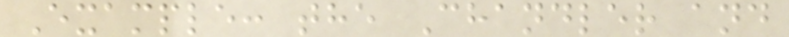Example: the Chandler and
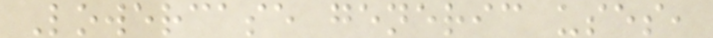Lowercase generic uses,
